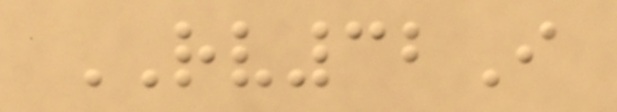RV32I
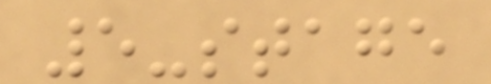5-stage
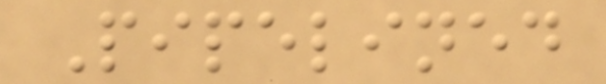Pipelined
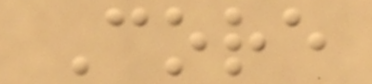Core
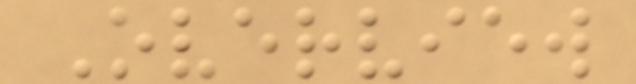Overview
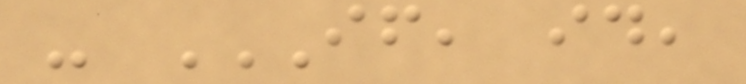- IF, ID,
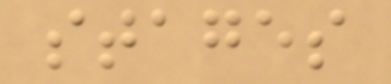stages
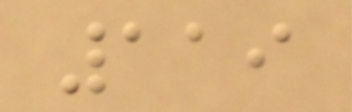119
